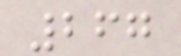267
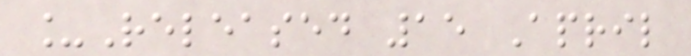_Released 15 April
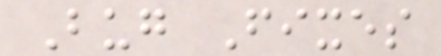Bug Fixes
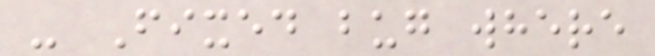- Fixed bug where
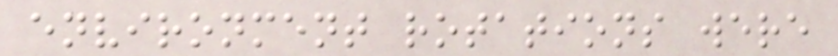environment rotations were
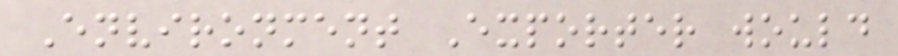Environment Exporter would
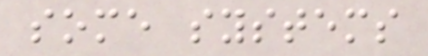some systems
